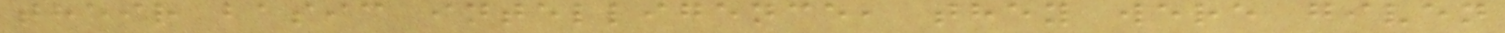their basic intelligence, they were given
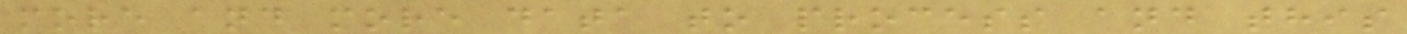more and more data to process and this
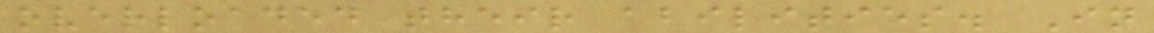overloaded their abilities. In
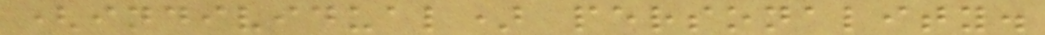(individual) personality.
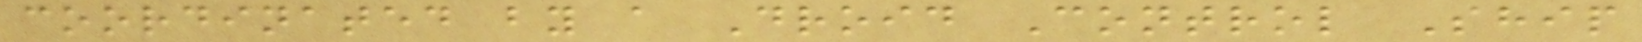coordinated by a Droid Control Ship
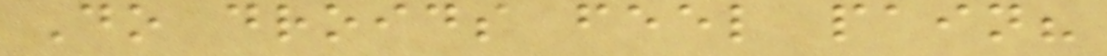Do droids feel pain?
